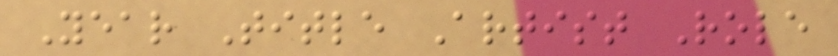Year Title Artist Role
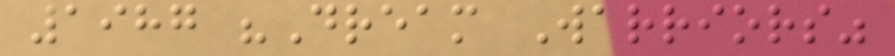1987 "Dream Warriors"
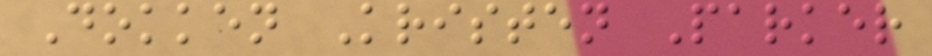Dokken Kristen Parker
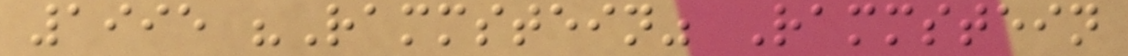1995 "Rammstein" Rammstein
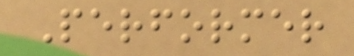Performer
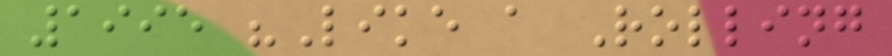1995 "Like a Rolling
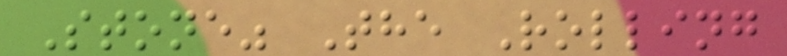Stone" The Rolling
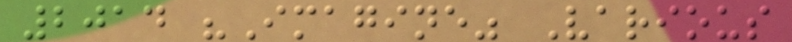2014 "Imagine" Various
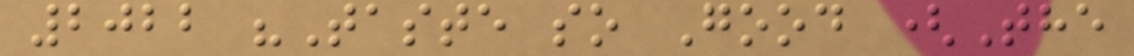2022 "Taste so Good (The
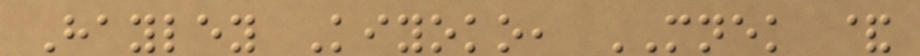Hayley Kiyoko, MNEK &
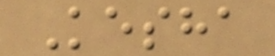Kesha
